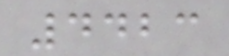4423
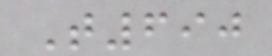T690
